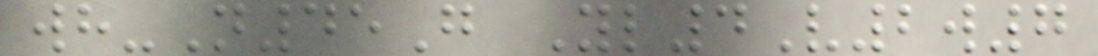wh-N45G Yl4V2w7
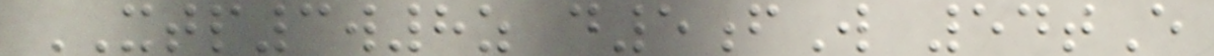XTP3w8z d5fW 54tE
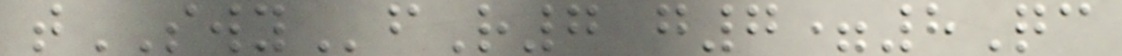tSWYfR7 g7=8Qc
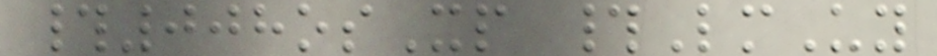#008osXp #LmUy
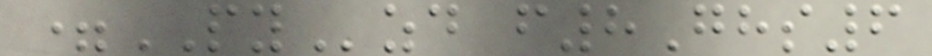=PYzd f8Ghs6
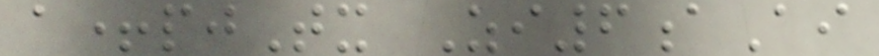a+pjTx Zi6aAi
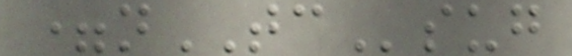=nTCsug
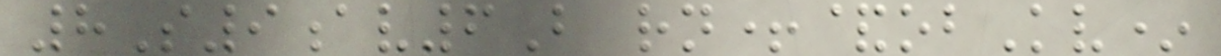8S9av6B rn+&obKv*
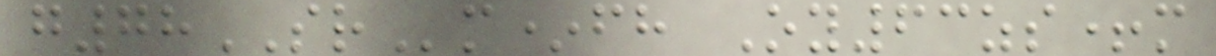g78SRm*fh Oy63zs+m
